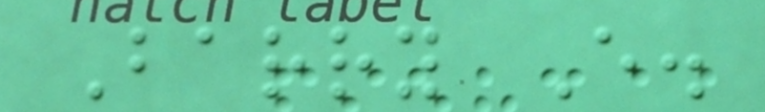Barry E.
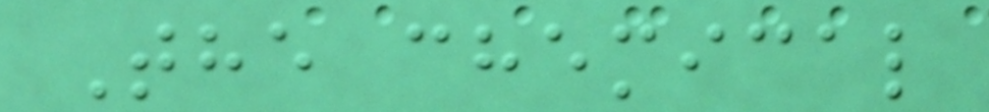The chemical
